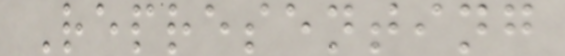Representing
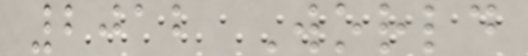2012 World
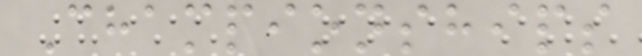Championships
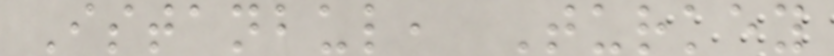Istanbul, Turkey
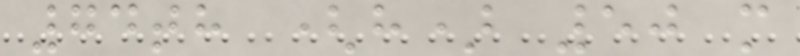74th (h) 50 m
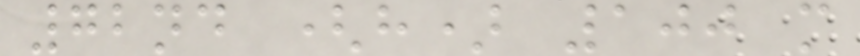72nd (h) 100 m
